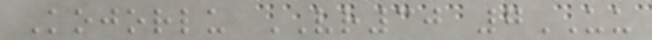Kojorlu VR30 7UU
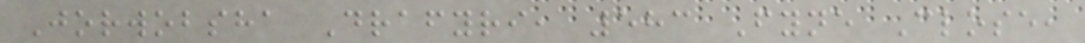Jorwobsha Drafyri, 583 Fyne Close,
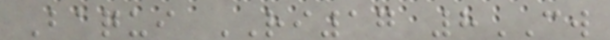Baqui RI17 8CW
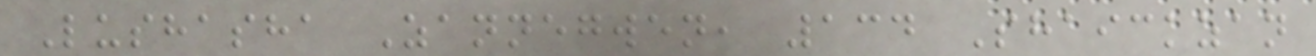Lushasha Zannegwen, 134 Shaickzan
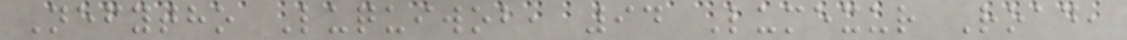Nefytho Luquiwob, 94 Lumexur Road,
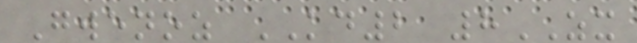Gwenoz KD2 8ZX
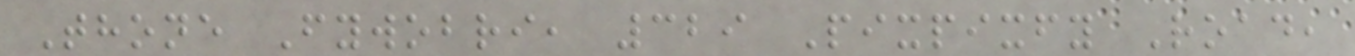Thone Fywobri, 329 Pixpixfy Road,
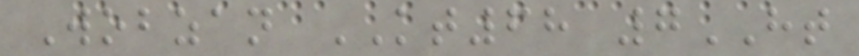Wobzan KT68 7HT
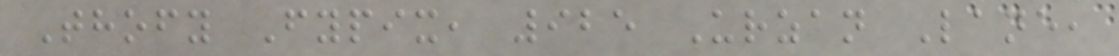Thofy Fypix, 925 Urzan Lane,
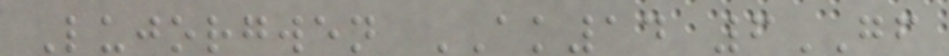Lujorgwen AK14 6GF
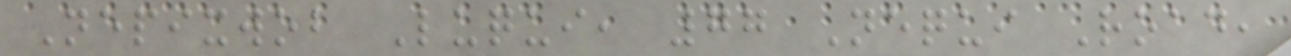Nepixwob Luqui, 77 Nequi Road,
